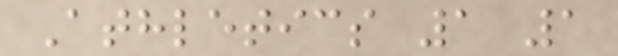Athletics 1 1
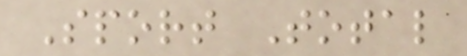Sport Total
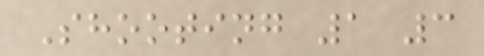Shooting 1 3
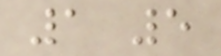1 5
